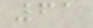61
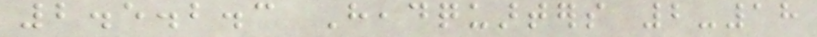2.5.2.3 Headquarters 2-18
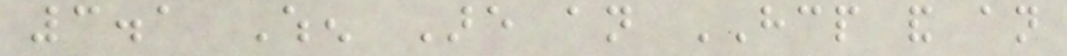3.1 When Are an HCP and an
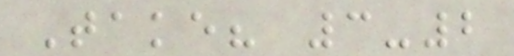Take? 3-2
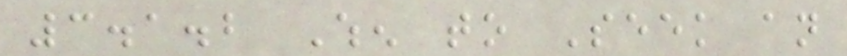3.1.2 When to Seek an
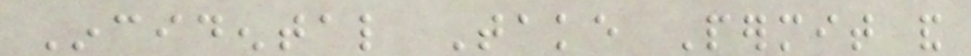Incidental Take Permit and
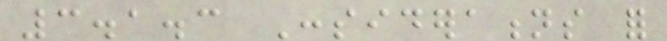3.1.3 Considerations for
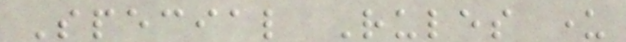Special Rules under
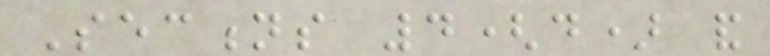Sections 4(d) and
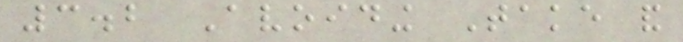3.2 Avoiding Take and
